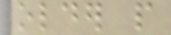older people
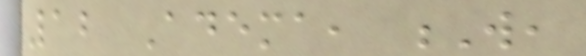12 Adema, W,
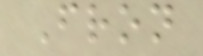Fron
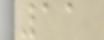11
